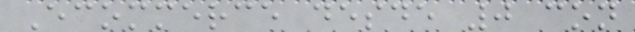Ecommerce desde 0 con
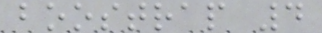boostrap 4
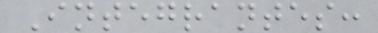Integrantes:
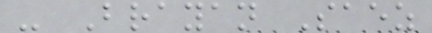- Brayan Saez
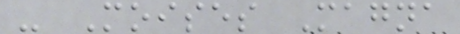- Moises Magna
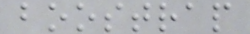boostrap
